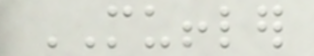MUFFLER
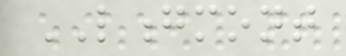LONGMONT
